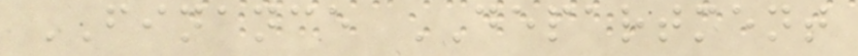FINANCE DEPARTMENT
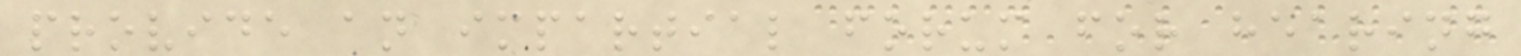provide an impartial forum for hearing
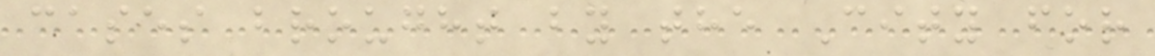cases brought by the City for
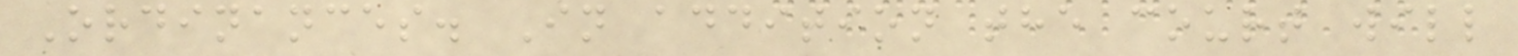Ordinances. In addition the court will
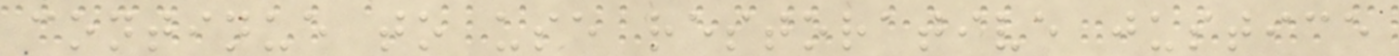continue to use restorative justice
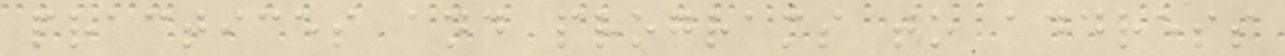practices and programs to address
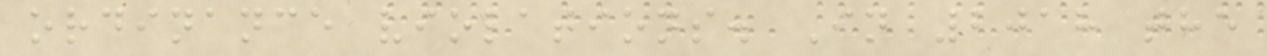ordinance violations. In 2018 the
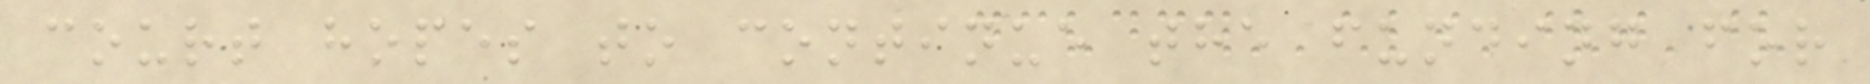court hopes to continue the funding for
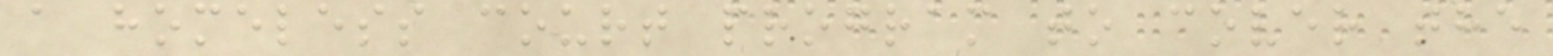a homeless court program to cover the
